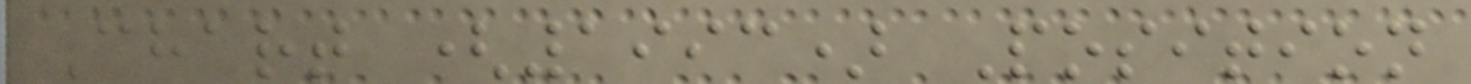Chart (1993) Position
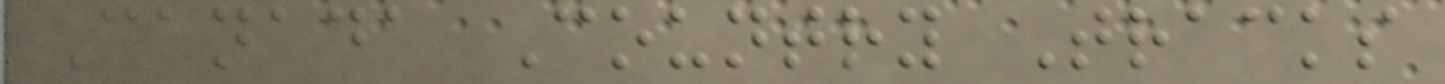Canada Country Tracks
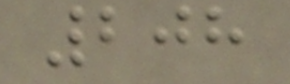208
